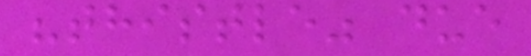"thistle" due
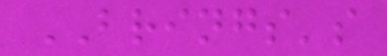BRINGS's
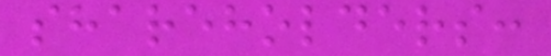shareholders:
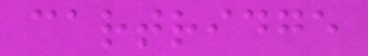cartridge
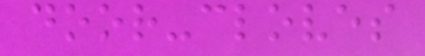door-cloves
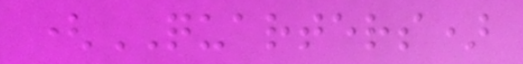(QUARTERS)
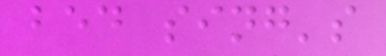bed sing's
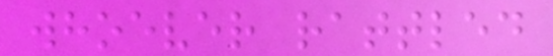whoever rattled
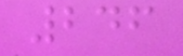246
